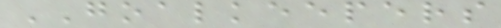GOALKEEPERS
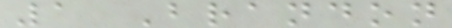1 Brandon
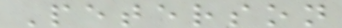Peterson
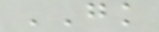GK
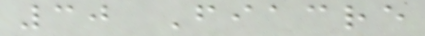30 Fiacre
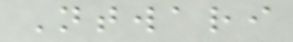Ntwari
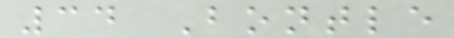34 Bontle
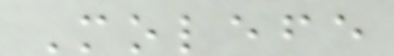Molefe
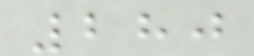280
